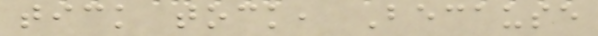tick tock, Because
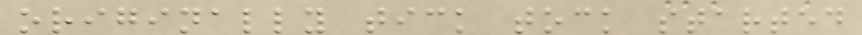originally tick tock started
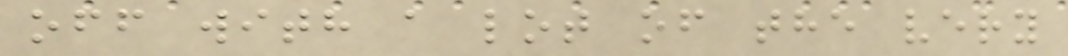off with a lot of the very
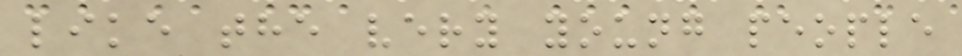like the very young people
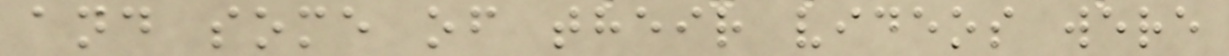and some of their videos were
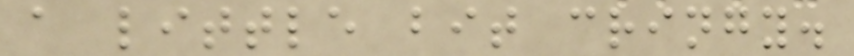a little bit cringy.
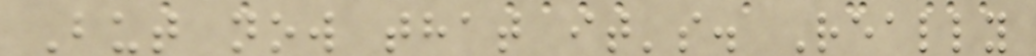But now that it's. Really
